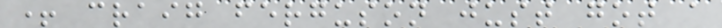+ craig ferguson just got a
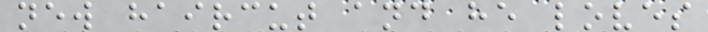new haircut and he loves
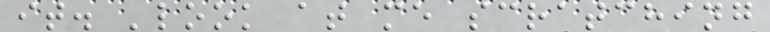it. 'look at me scratching
